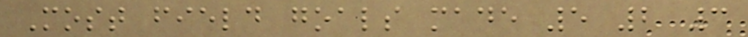Most field goals made 5 2 3
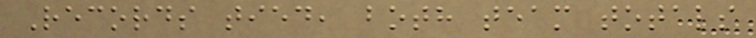Records tied, both team totals
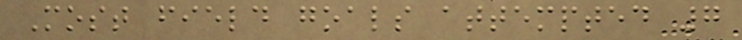Most field goals attempted 7
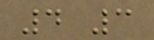4 3
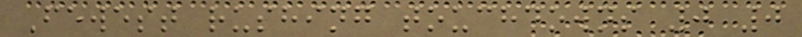Fewest rushing touchdowns 0 0
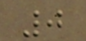0
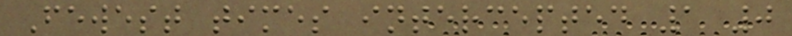Fewest times intercepted 1 0
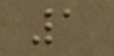1
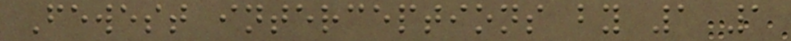Fewest interceptions by 1 1
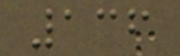136
